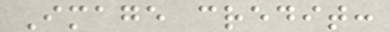Image credit:
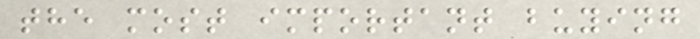the most important buying
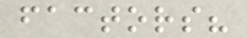factors?
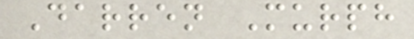Darren Murph
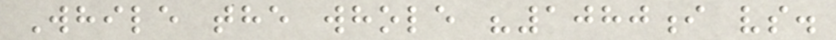While the whole "1080i vs.
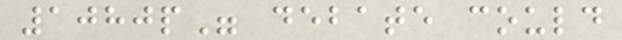1080p" debate could
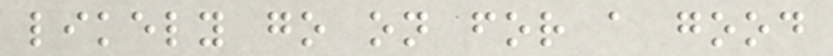likely go on for a good
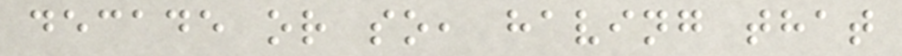decade or so, having that
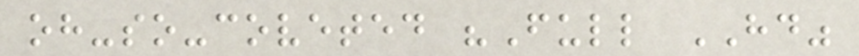oh-so-coveted "Full HD"
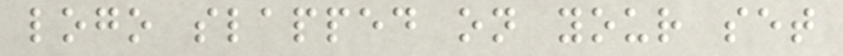logo slapped on your set
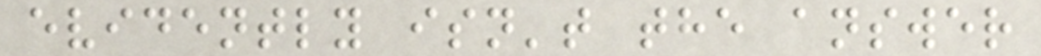evidently isn't the answer
